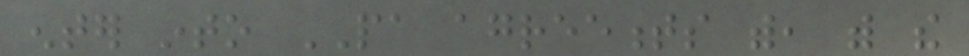enter into PA agreements with, with the
